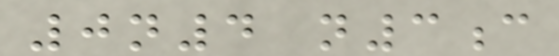0n4 n3c
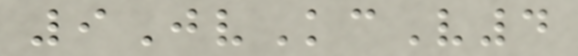9JvKcV4
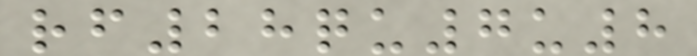rf28qu7u8
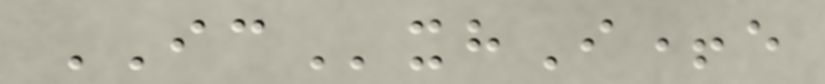ICxhI+e
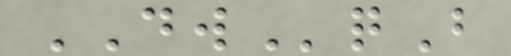DWqB
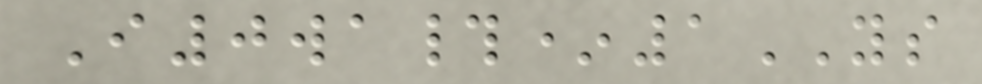I0wa#*1YS
